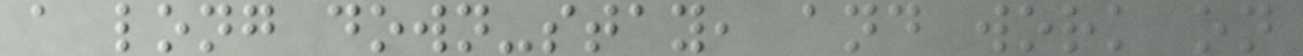a long down-stay, and work on
